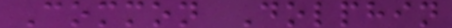Common Dolphin
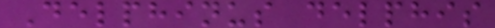Delphinus delphis
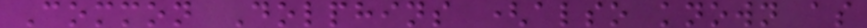Common Dolphins (also known as
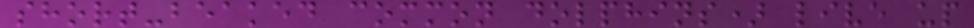short-beaked common dolphins) live up
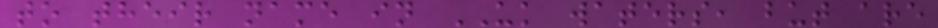to their name in UK waters, but are
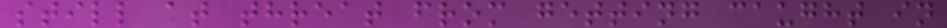still at threat from getting caught in
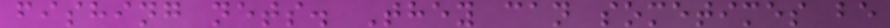fishing nets. They can sometimes be
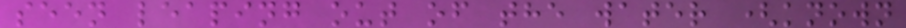seen leaping out of the water (known
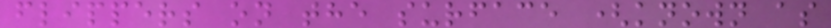flippers on the surface (known as
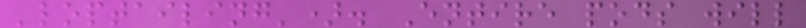'loptailing'). Entire pods will
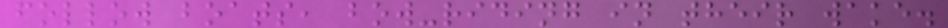follow boats, bow-riding in their wake.
